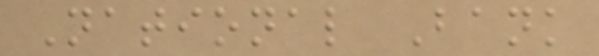National Bank
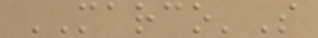MARCO'S
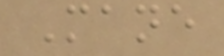Mane
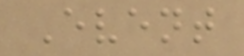Event
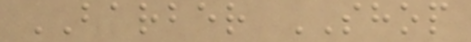BARBER SHOP
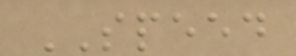SPEED
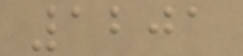1201
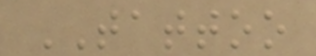TATTOO
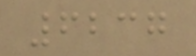6237
